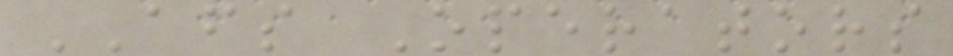AFS Operators
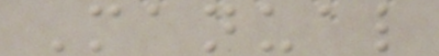Manual
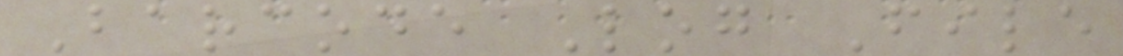Barcode Log File
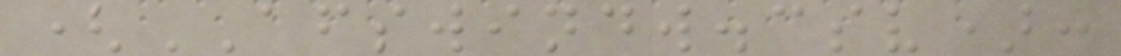(AFSWINDW.csv):
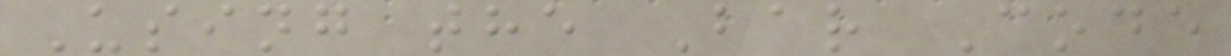Using the Bar Code
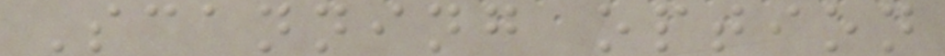Scanning option
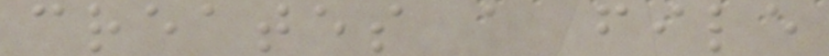creates a file
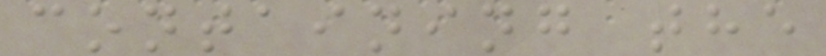containing the
